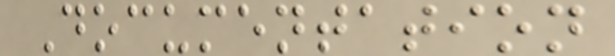Documentation
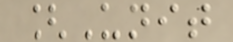[Unit
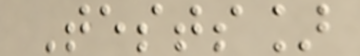Tests]
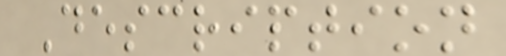Description
